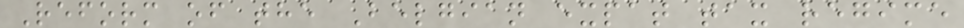Reform of the Belgian expat tax regime
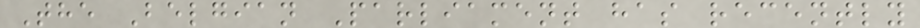The Belgian Parliament has recently
